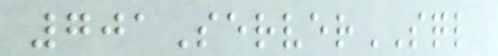701ServerSQL
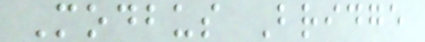Modbus Bridge
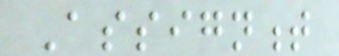Assignment
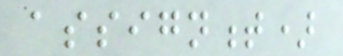assignment)
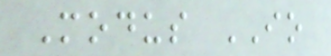Modus IO
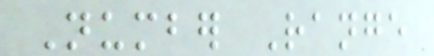Number Range
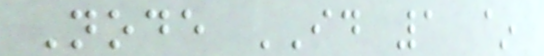Node ID 1 ~
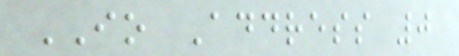IO Address 0
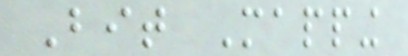Bit Mapping
